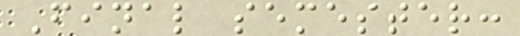Final semester:
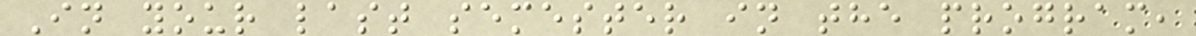In your last semester in the program,
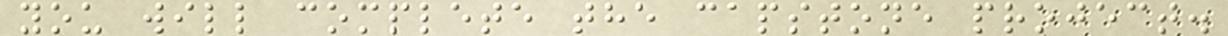you will complete the capstone project.
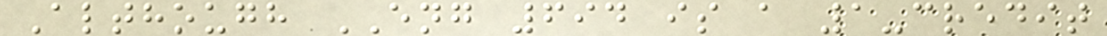Although ENG 694 is a 1-credit
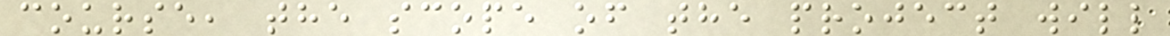course, the scope of the project will
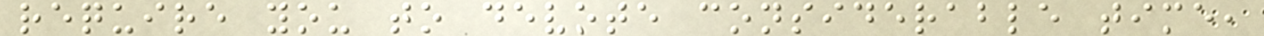require you to devote considerable time,
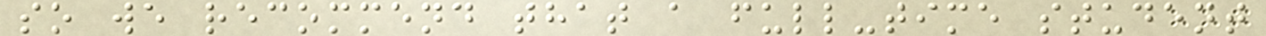so we recommend that a full-time student
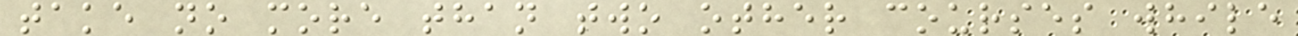take no more than two other courses while
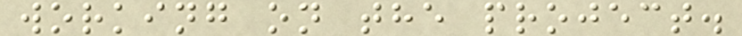working on the project.
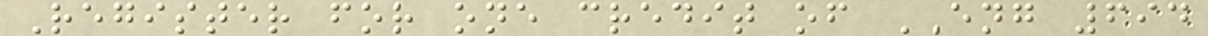Register for one credit of ENG 694
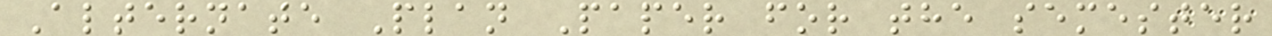Alternate Plan Paper for the semester
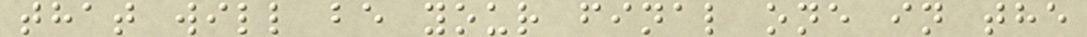that will be your final one in the
